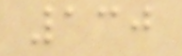130
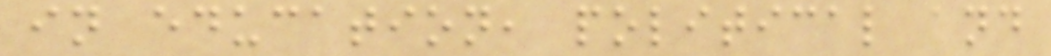in education, political and
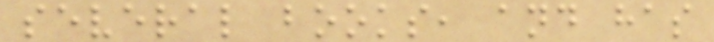several books, and has
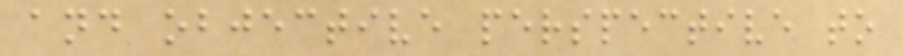and objective perspective to
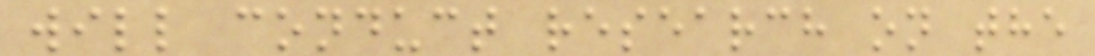will conduct research on the
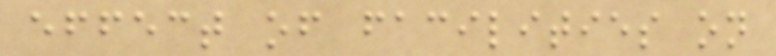effect of facilities on
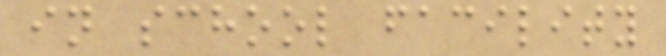in school facility
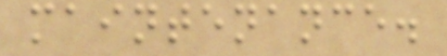maintenance.
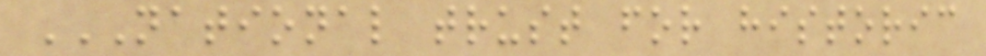NATIONAL TRUST FOR HISTORIC
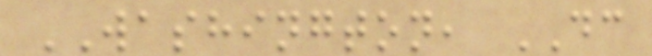WASHINGTON, DC
